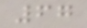67
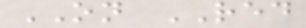ON RED
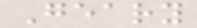Geary
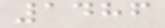1486
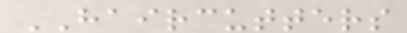HAIRCUTTERS
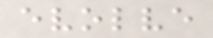evolve
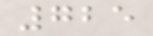725
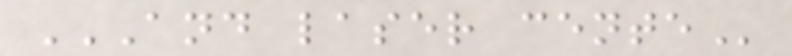AND LASER CENTE
